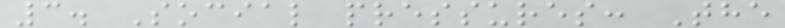3. Social pressures: The
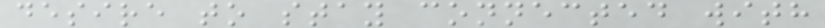desire to stay connected with
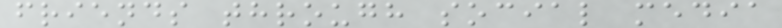friends through social media
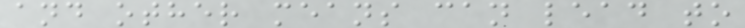and other means can lead to
